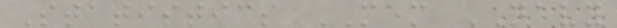Statistics MEM NAVY
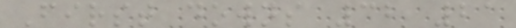First downs 32 21
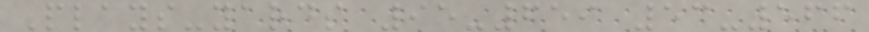Plays-yards 95-659 53-566
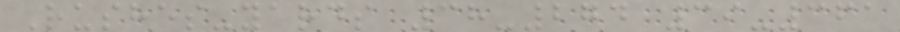Rushes-yards 38-274 39-361
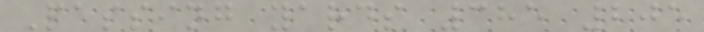Passing yards 385 205
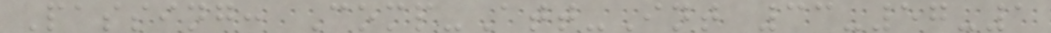Passing: Comp-Att-Int 33-57-1
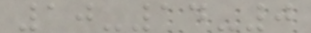10-14-0
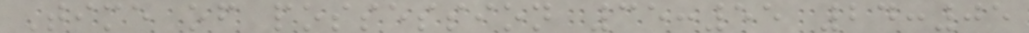Time of possession 35:55 24:05
